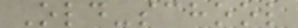Old-school
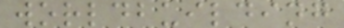worldbuilding
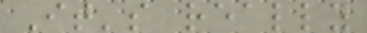It's really
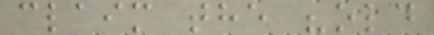claim the "old
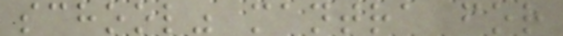school" mantra for
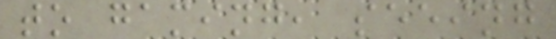to gaming, seeing
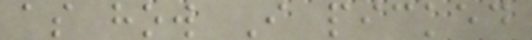as how I picked
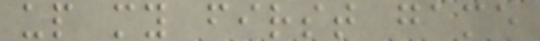up my first game
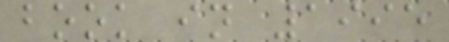book in 1995
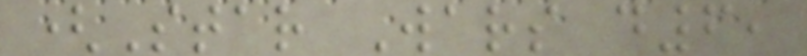(Star Wars d6,
